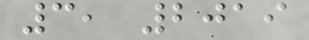3, 2019
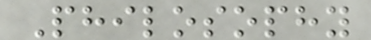Philosophy
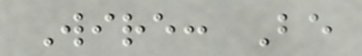Wire: Be
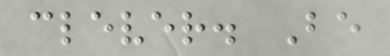clever. Be
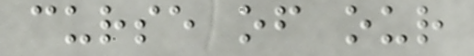curse of our
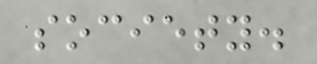society.
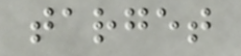target
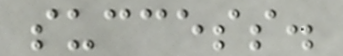success.
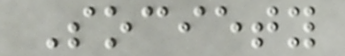Society
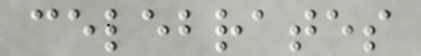celebrates
